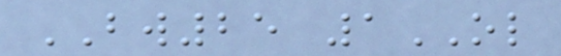BW25 1OL
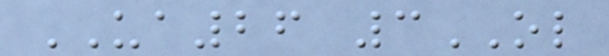UA26 3OL
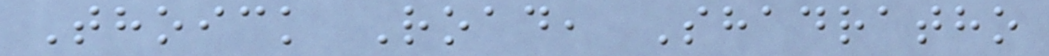Thoick Road, Shadratho
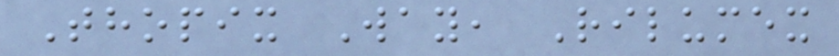Thopix Way, Rilumex
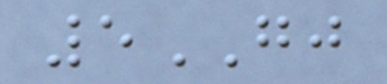5GJ
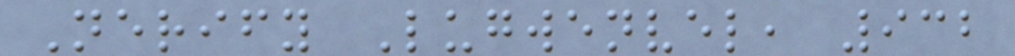Nerify Lugwenvel, 932
